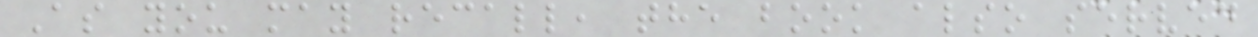As you may recall, the book also served
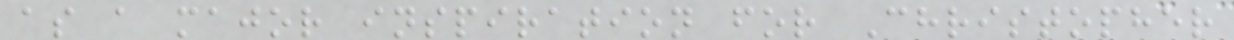as a major inspiration for Christopher
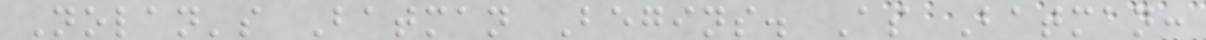Nolan's Batman Begins. As Batman:
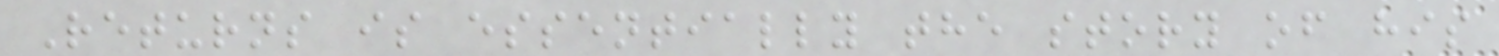Returns is essentially the story of his
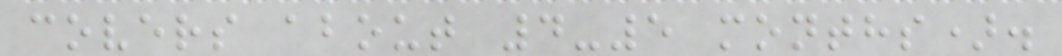covers about 4-5 months).
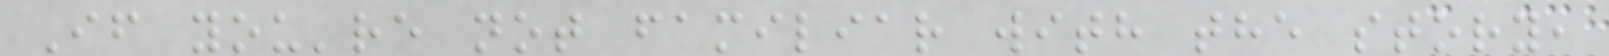If you're not familiar with the story,
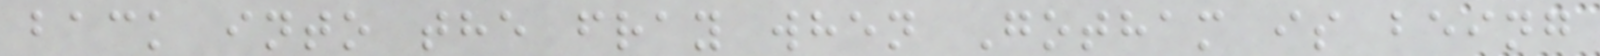back into the fray when Gotham is being
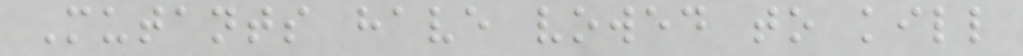Mutants have vowed to kill
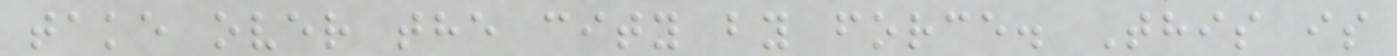take over the city by force. This is
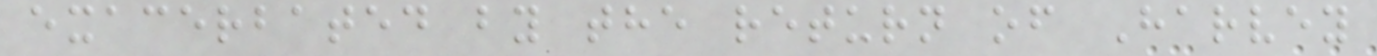exacerbated by the return of Harvey
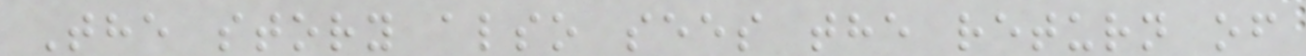The story also sees the return of
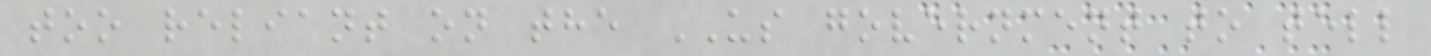too reliant on the US government to tell
